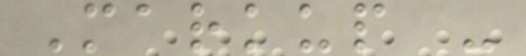Markup -
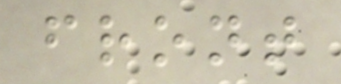front
